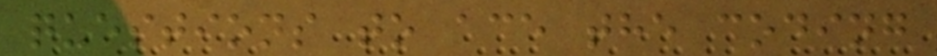questions to ace the coding
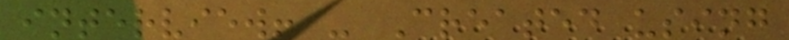interview! - Created using
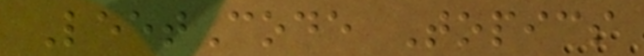LeetCode Topics
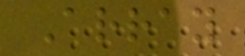Array
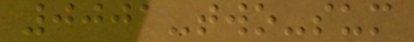0001-two-sum
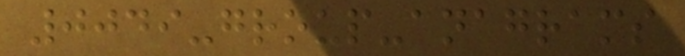0049-group-anagrams
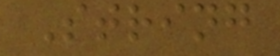String
